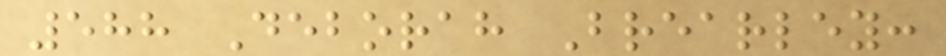588 Deborah Brearley:
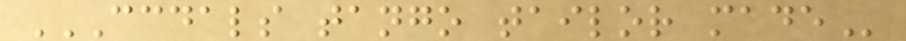CCDALS TANGO TAILOR MADE
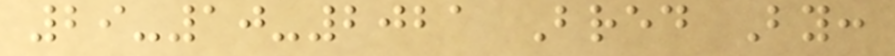29-10-2021 Bred By:
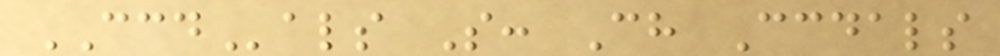CCDals S: Ch Ccdals
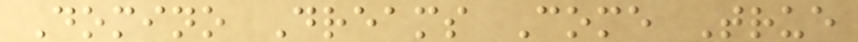Domino Dreams Come True
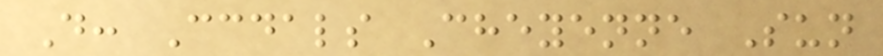D: Ccdals Cheyenne Sun
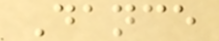Dance
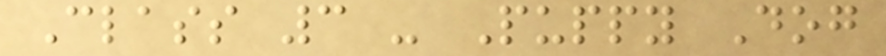Class 3 - Puppy Dog
